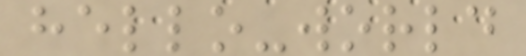hello-world
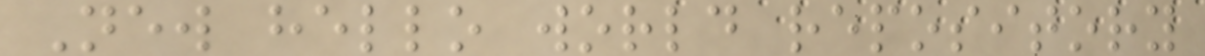New hello world repository
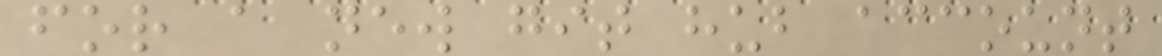for a new git hub account
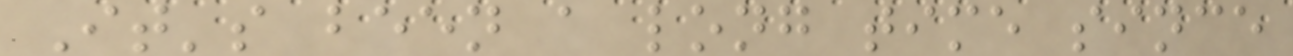It's been a long time since
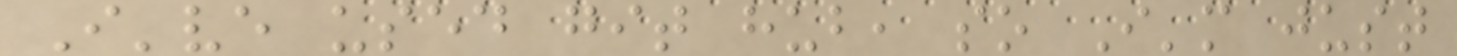I've used git hub, so I'm just
